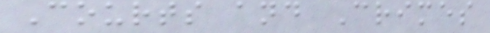Courts and Crimes
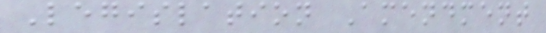Legislation Amendment
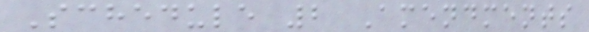Schedule 2 Amendments
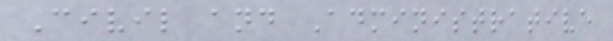Civil and Administrative
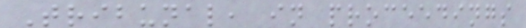Tribunal, in proceedings
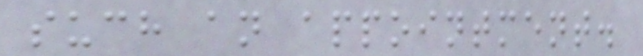such an appointment.
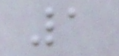1
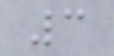3
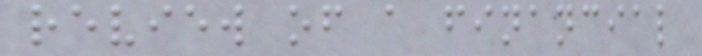review of a financial
